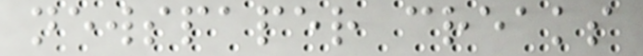newspaper creaks
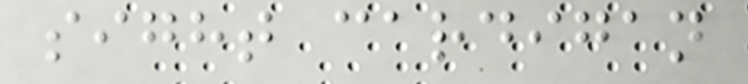sight cardigan
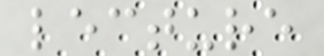lecture
